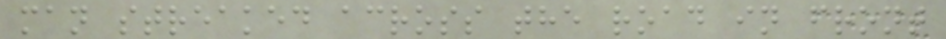man streaked across the road in front
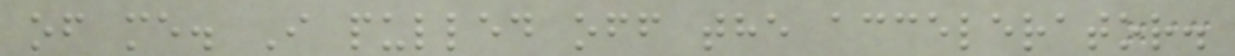of me. I pulled off the accelerator.
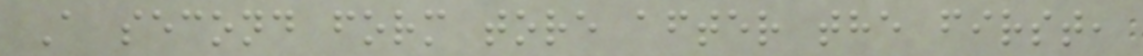A second form tore after the first,
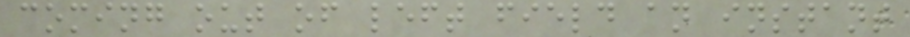coming out of left field an instant
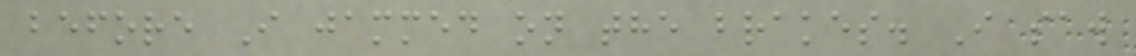before I jammed on the brakes. I saw
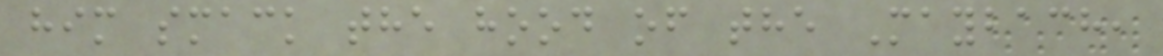him smack the hood of the Maybach,
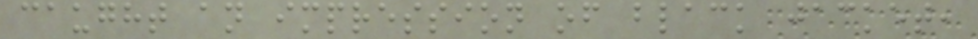caught an impression of black jacket,
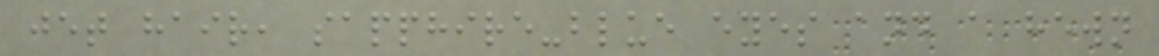jet hair, sapphire-blue eyes and a hewn
